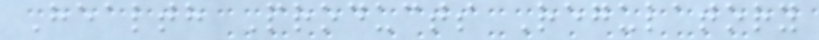Health Products Regulatory
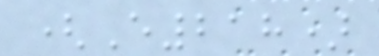(E218)
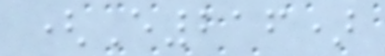(E216)
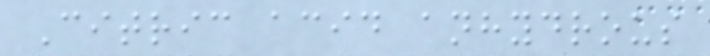Citric acid anhydrous
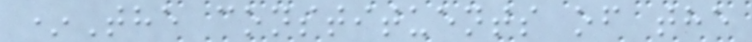*The constituents of the
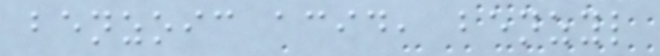benzoic acid, benzyl
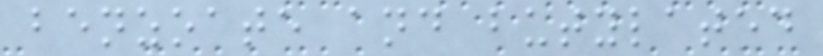benzoate and butylated
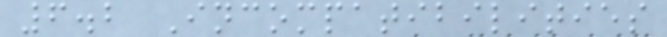6.2 Incompatibilities
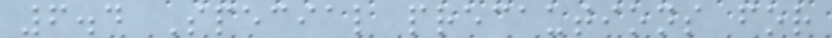6.4 Special precautions for
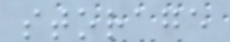storage
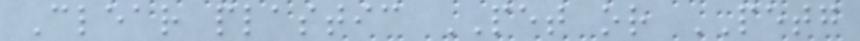Clear plastic PET or PETG
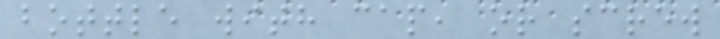bottle with cap, or screw
